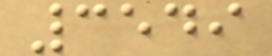3549
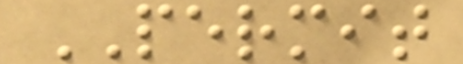PERMIT
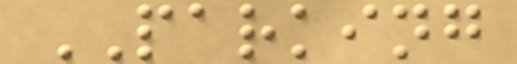PARKING
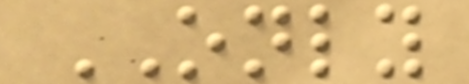ONLY
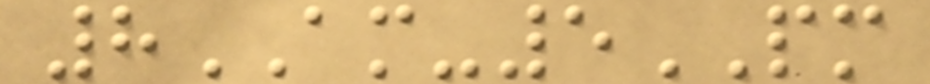8AM-5PM
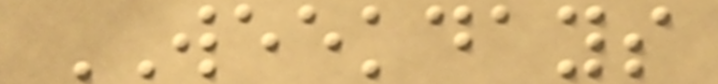WEEKDAYS
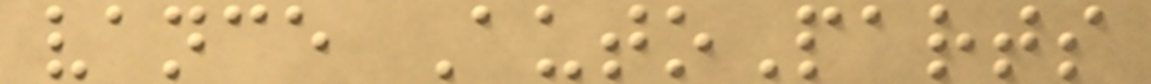vance AutoParts
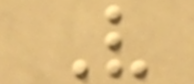V
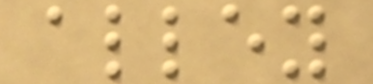alley
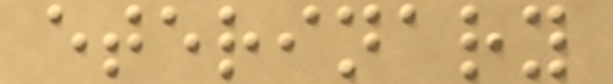eterinary
